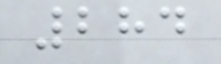284
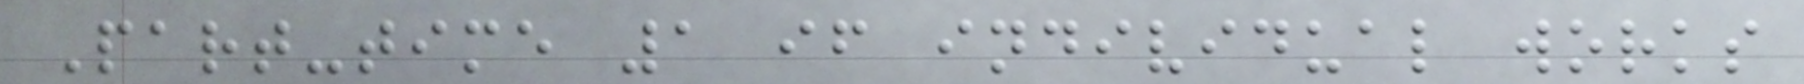Part-time 1 if individual works
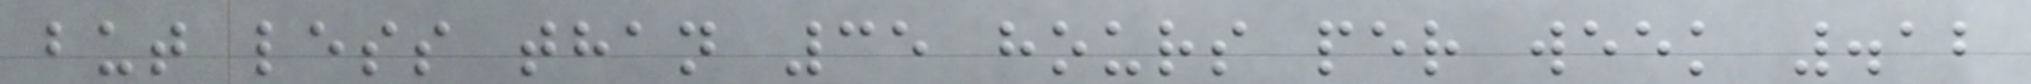but less than 35 hours per week .12
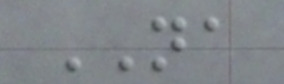NA
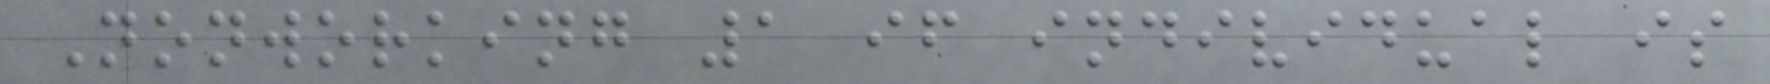Nonworking 1 if individual is
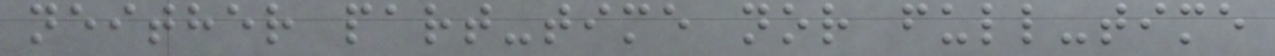neither part-time nor full-time
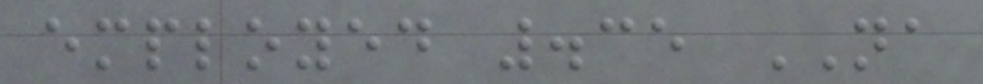employed .35 NA
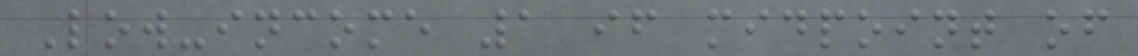Low-income 1 if midpoint of
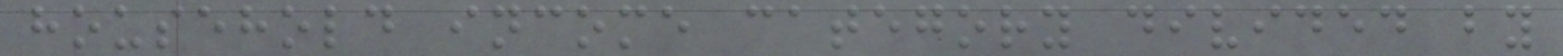household income category divided by
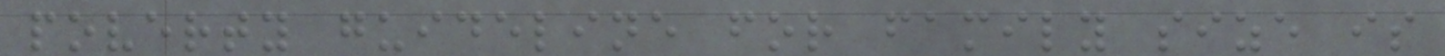poverty guideline for family size is
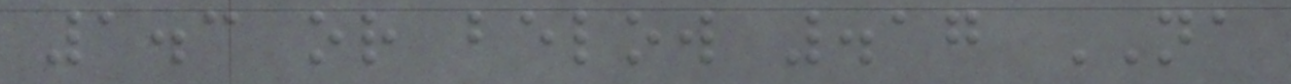1.3 or below .17 NA
